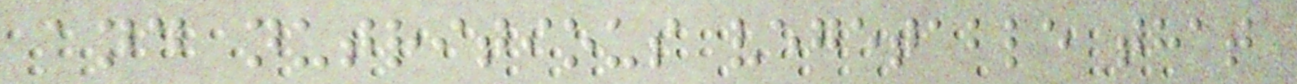and nutritious vegetable that
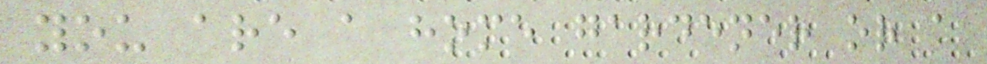you are a home gardener or a
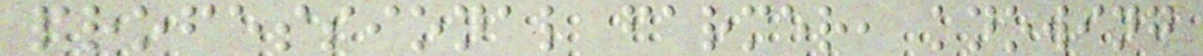professional farmer, knowing
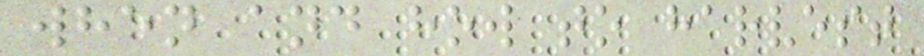when and how to harvest
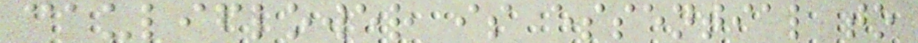cauliflower is essential to
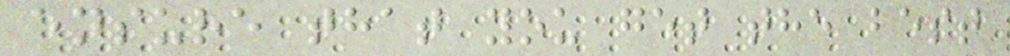ensure that you get the best
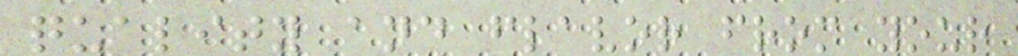quality and flavor from your
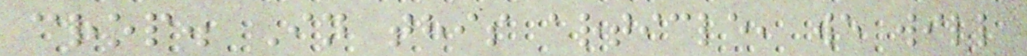crop. In this article, we will
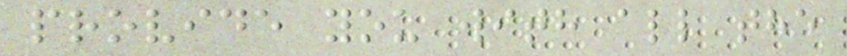provide you with all the
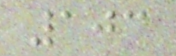103
